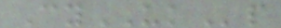CyUKp
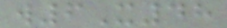w6X48
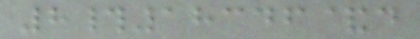8#18346&d
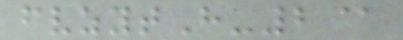fvzytH-2@
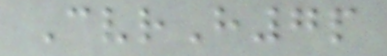CvrH7p
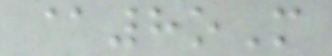@8oM
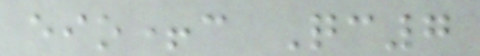eio+c Qc7
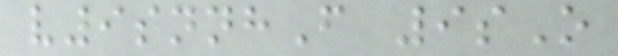v9snnhF 9sO
